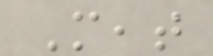Meat
